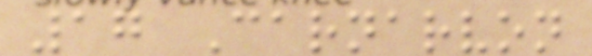17 Carnarvon
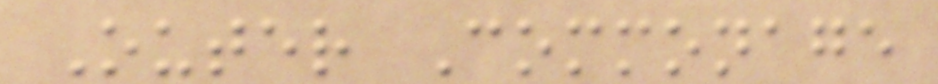Outer Commonage
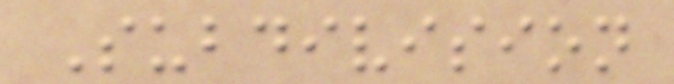Subdivision
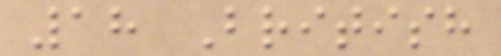18 British
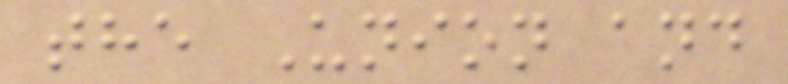the Union and
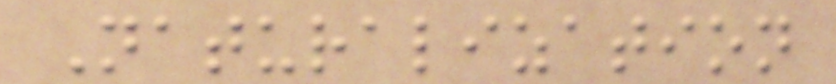Naturalization
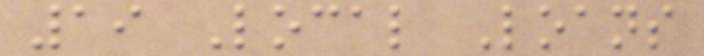19 Local Loans
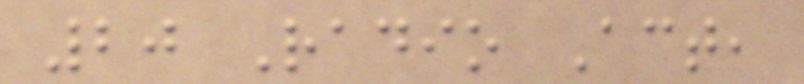20 Radio Act,
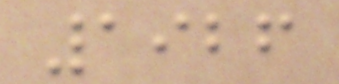1926
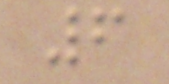6
